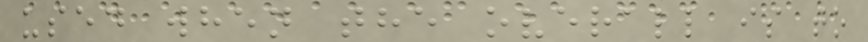used when the overall is to
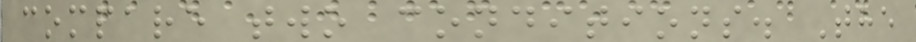compare two conditions. The
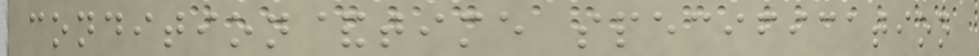condition&time specification
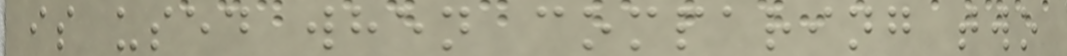is used when comparing two
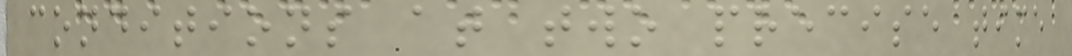conditions at two precise time
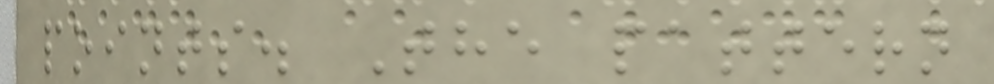points. The pattern
